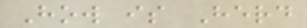How is Herd
